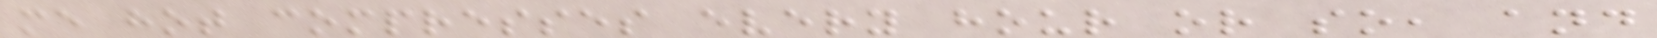me hot compresses every hour or so, and
